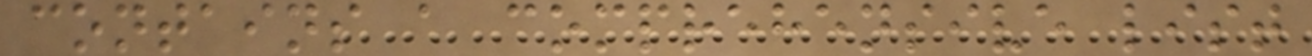contains a comprehensive list
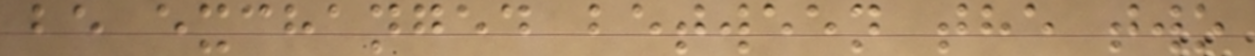be exchanged between the two
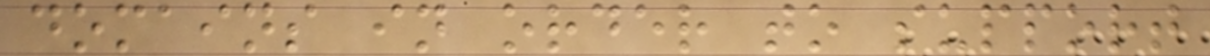domains in order to support
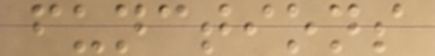functions
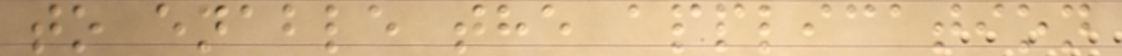to enable the application
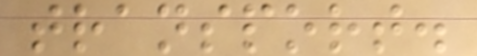transport.
